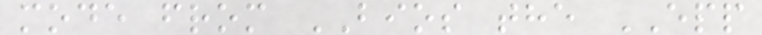mode from BIOS the EPP
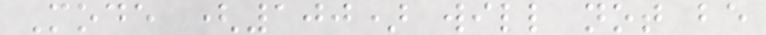Mode (100) will not be
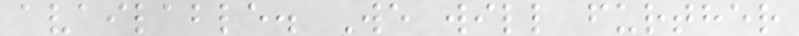available. We will further
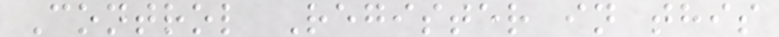Control Register in this
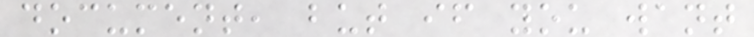document, but if you want
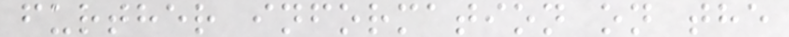further information on the
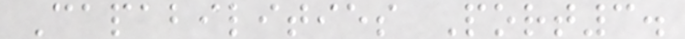Capabilities Port3.
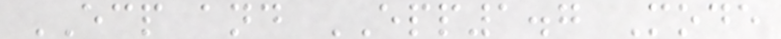ECP and EPP1.7 Mode
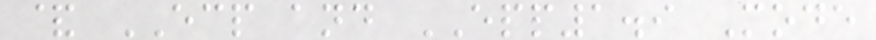& ECP and EPP1.9 Mode
